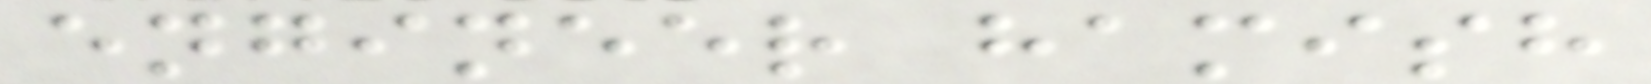engineer hamish
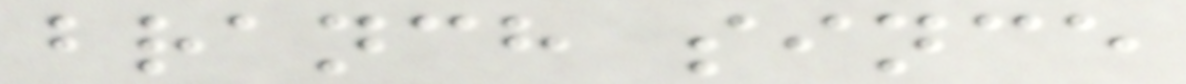branch since
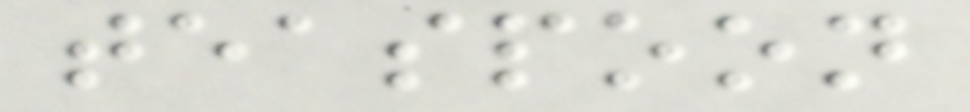teaspoon
